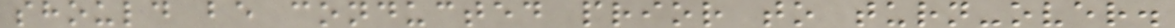should be conducted prior to turn-over.
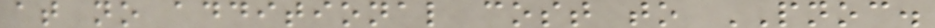at no additional cost to PNOC.
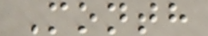Month
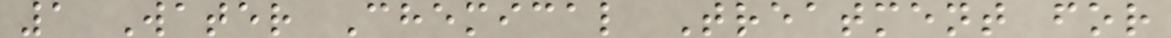1 Water Chemical Treatment for
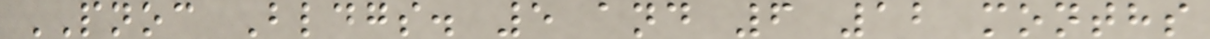PNOC Bldgs. 5 and 6 12 months
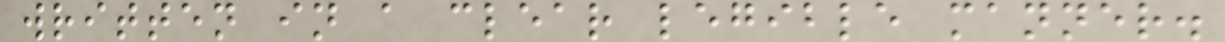written in a clear legible manner.
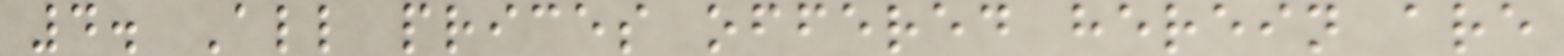4. All prices offered herein are
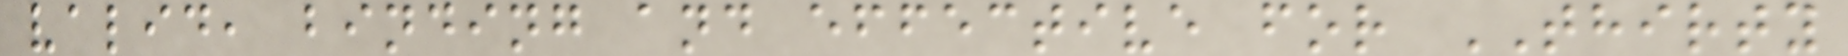valid, binding and effective for THIRTY
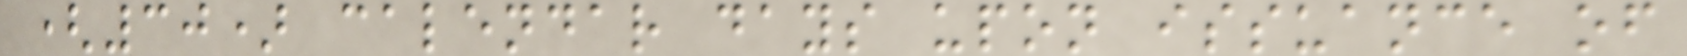(30) calendar days upon issuance of
